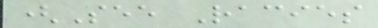(See Racies
